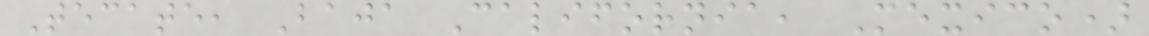Tecate, Baja California, Mexico)
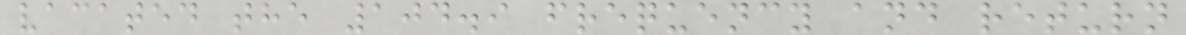vacated the 104.9 frequency and return
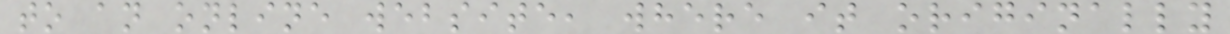to an online website, where it originally
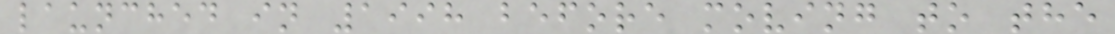launched in 1998 before moving to the
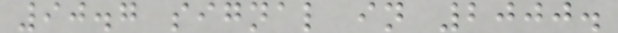90.7 signal in 2000.
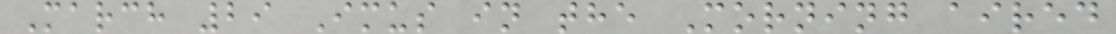March 29 Imus in the Morning aired
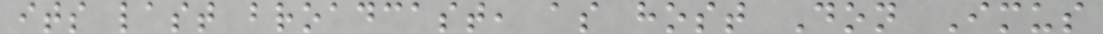its last broadcast, as host Don Imus
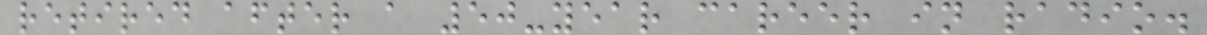retired after a 50-year career in radio.
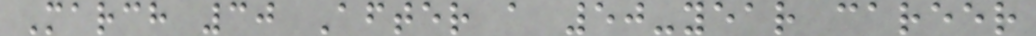March 30 After a 50-year career
